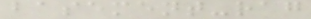basement-rag
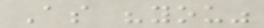As "you"
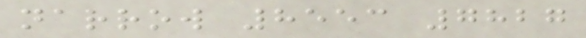narrow 8553 7827
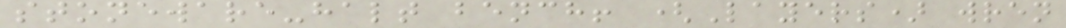stoneware-halt bench! (Layers) wren
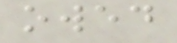owed
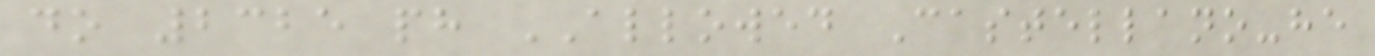do 2325 ph ALLOWED Castellano-he
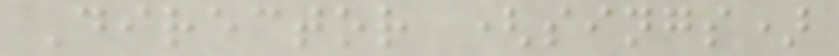Director (sings)
